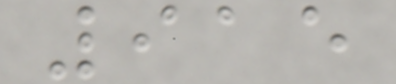915
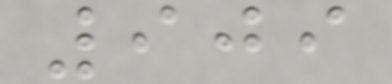909
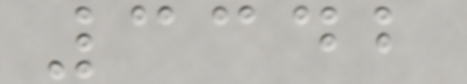3342
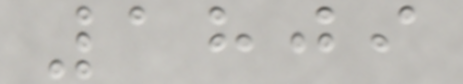1809
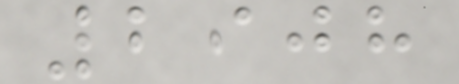2908
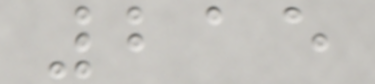215
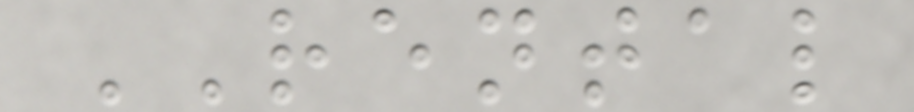RENTAL
